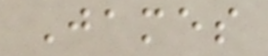James
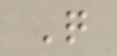Q
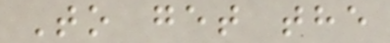To get the
